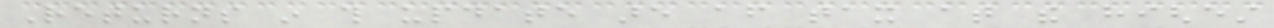Returns in this update are after tax at the highest
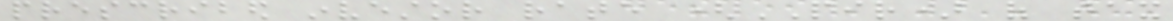prescribed investor rate (PIR) of tax
